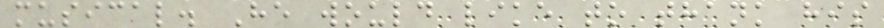musical. He would like to thank his
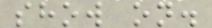show on.
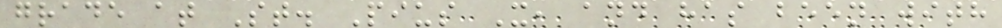grade at St. Pius X, and has been with
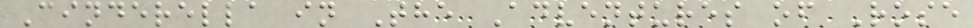Cinderella in The Adventures of Rose
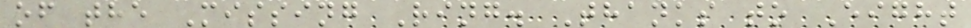of the Missing Ring. Thanks to Eight
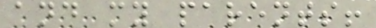and my parents!
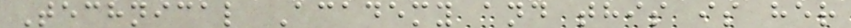Technical Academy and this is her
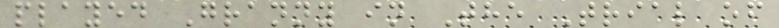played Granny in The Trial of
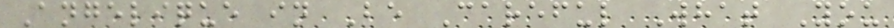Angelique in Be Careful What You
